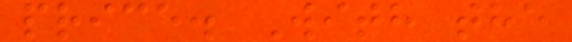price. With the
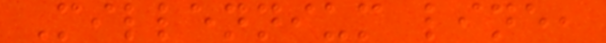Millennium line,
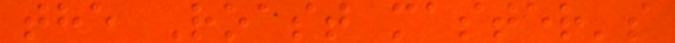the Roast master's
